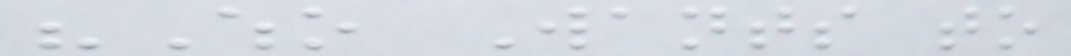"Who Wants to
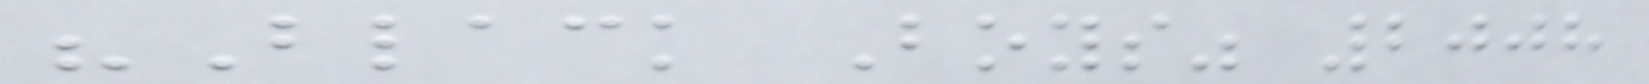"Black Boys" 2008
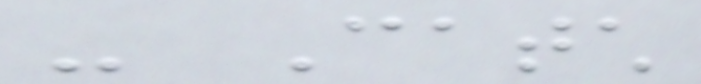- Catch
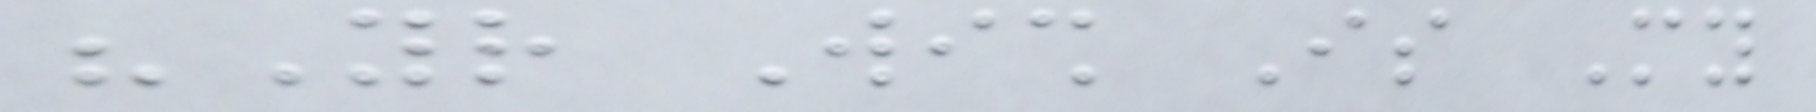"Your Wish Is My
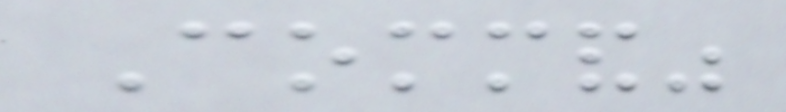Command"
